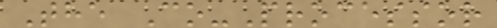The Co-Processor
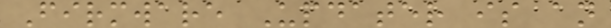Firmware Updater is an
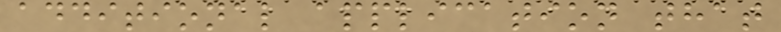additional application that
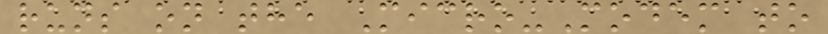runs on the Micro-Modem to
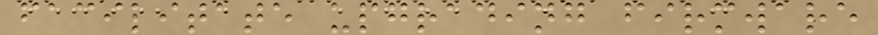facilitate upgrading firmware
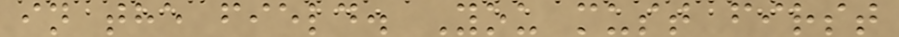in the field. You must first
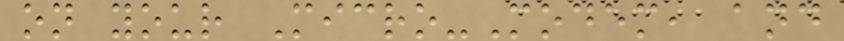on your Micro-Modem, and
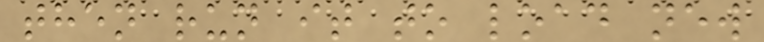then run it to load new
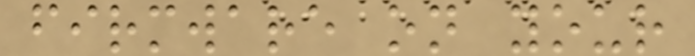firmware on your
